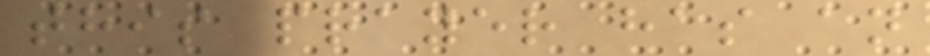this prayer has an
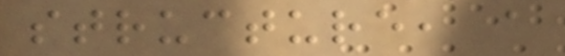structure, a
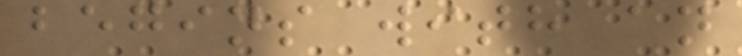begins with an
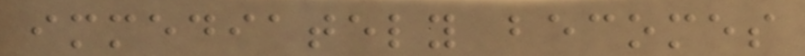immediately becomes
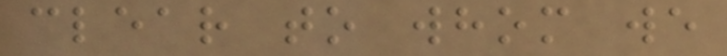clear to whom we
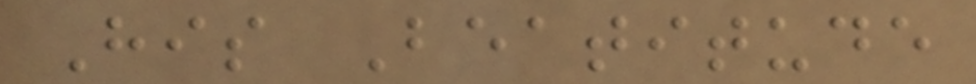His Beatitude
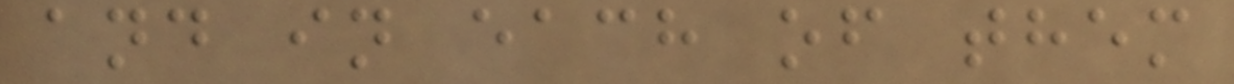and in each of them
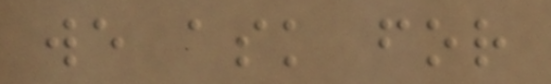we ask for
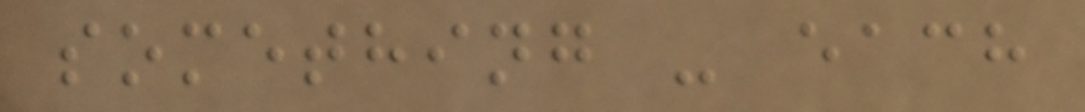something - each
